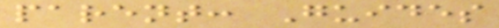parent: Guides
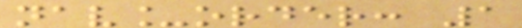nav_order: 1
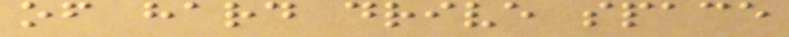of hard drive space
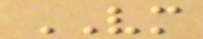VM
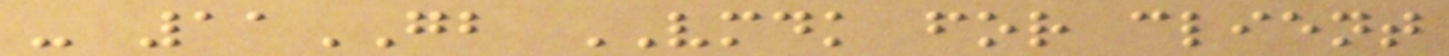- 11GB VMDK for client
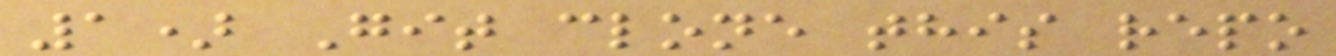1) Git clone this repo
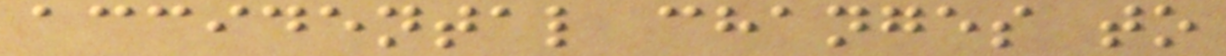accidental changes to
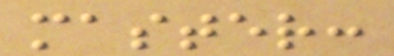master:
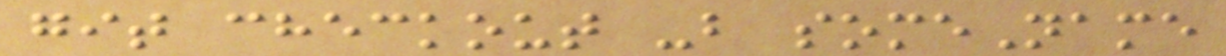git checkout -b someName
